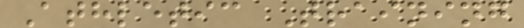Athletic Training
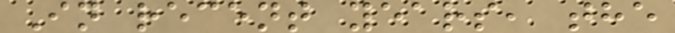In recent years, the
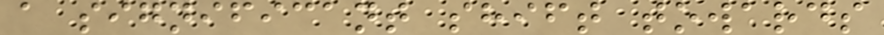a significant shift towards
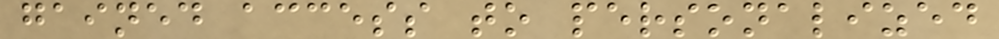gained access to personalized
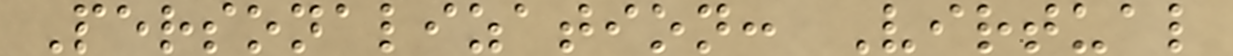Personalization: Virtual
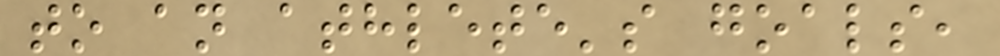to an athlete's goals,
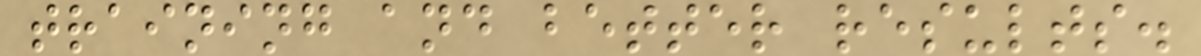training and better results.
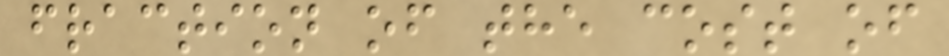fraction of the cost of
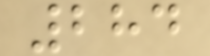284
